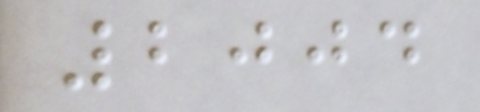2004
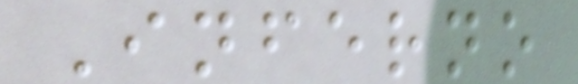Inferno
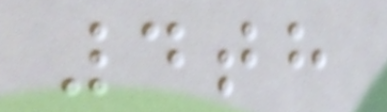4th
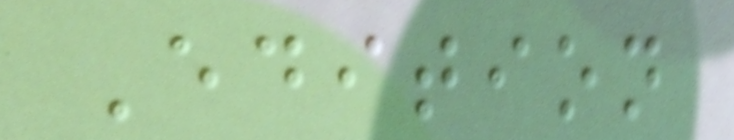Edition
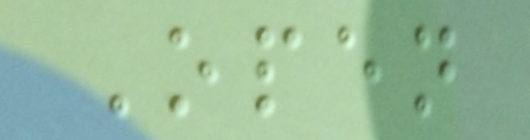Open
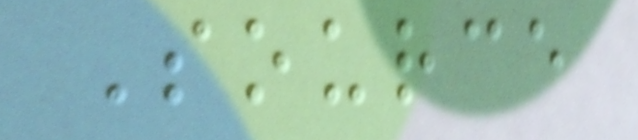Source
